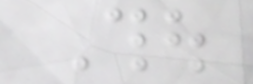Thou
